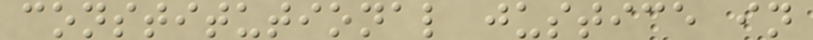constitutional justice in
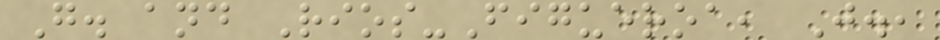G. and Rios-Figueroa, J.,
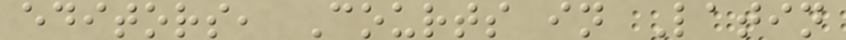editors, Courts in Latin
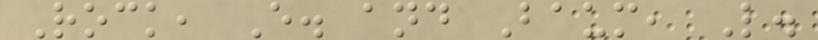Rock, E. and Baum, L.
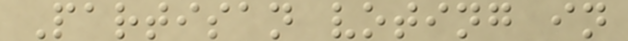Partisan voting in
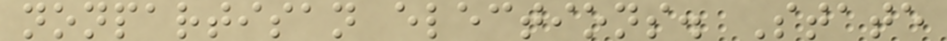nonpartisan elections. State
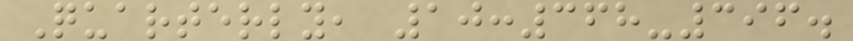Quarterly, 10:368-396.
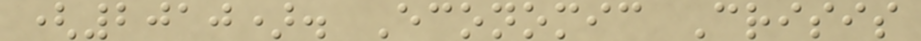(2010). Economic Crisis
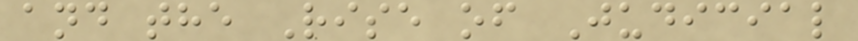and the Rise of Judicial
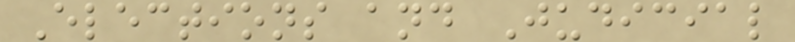Elections and Judicial
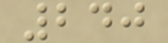240
